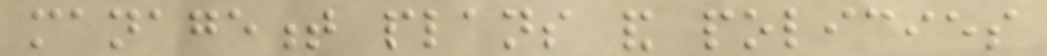management plans and policies
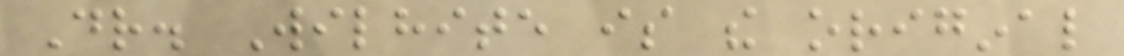Dr. Wilhite is the original
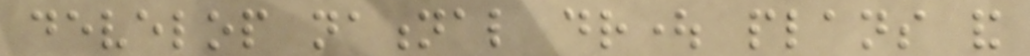develop national drought plans and
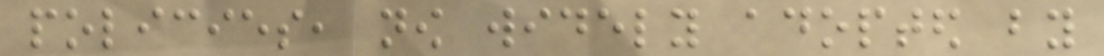policies, now widely adopted by
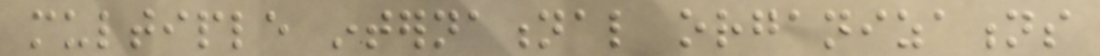multiple international organizations
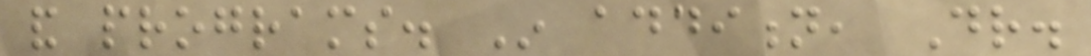and programs. In addition, Dr.
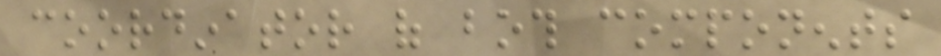coordinator of both components
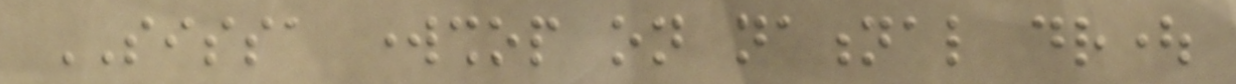SISSA workshop on national drought
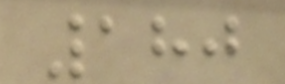180
